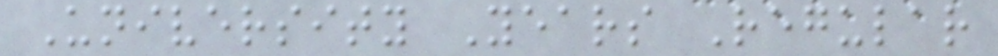University Years Regular
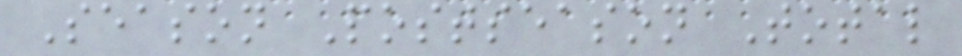Season Postseason Total
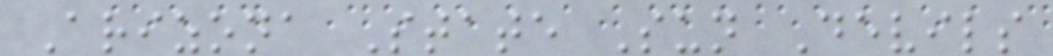Arizona State Sun Devils
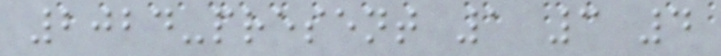2024-present 1 3 4
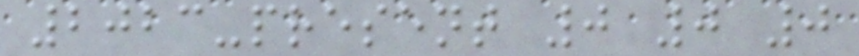2023-present 0 0 0
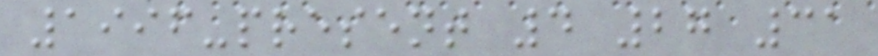1996-present 4 27 31
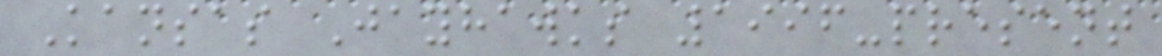Kansas Jayhawks 1996-present
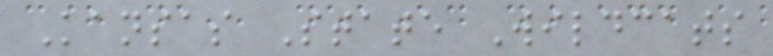Kansas State Wildcats
